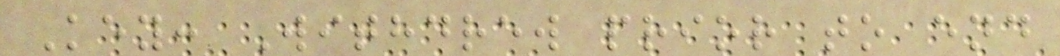Key: Withdrew prior to end
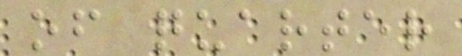of quarter
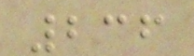236
